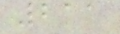211
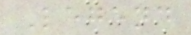Legend
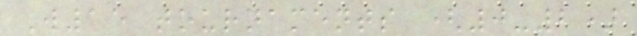W15 tournaments (0-2)
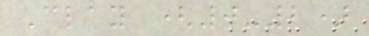Clay (0-2)
